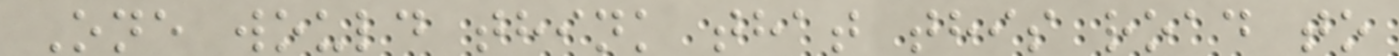One would think that this road to
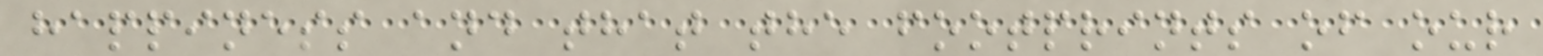happiness and that the footprints of our
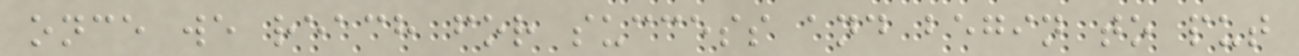once we reach for success and begin to put
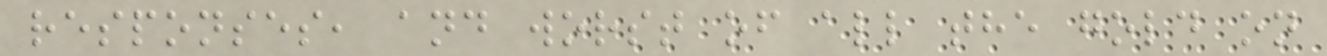responses, and worst of all the gold on
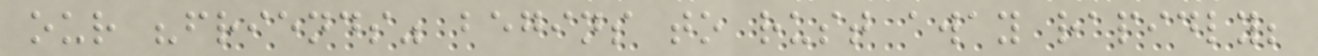our "friends" begins to rust away rapidly;
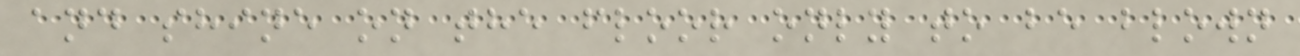and shine on the floor only to be blown
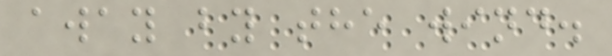away by the wind.
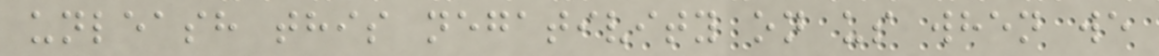unleash this negativity on us when we
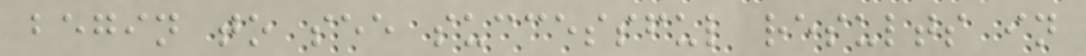begin to see successful results in
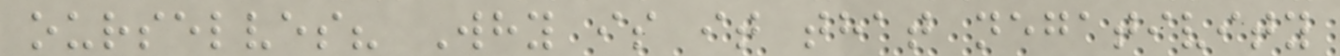ourselves? Why is it that negativity
